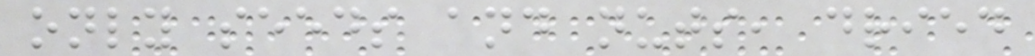only seeds and nuts, dried
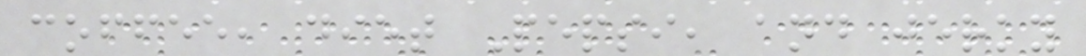coffee, diet Pepsi, and jerky
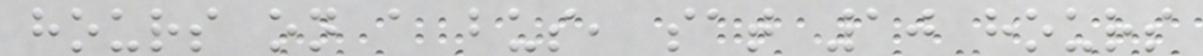hours on a bus, sat 10 hours
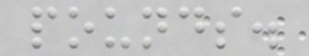pounds.
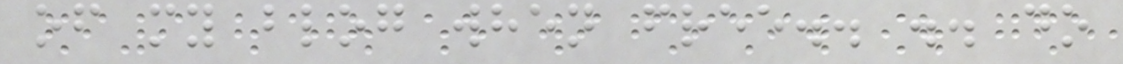of my blog when free.. .. do
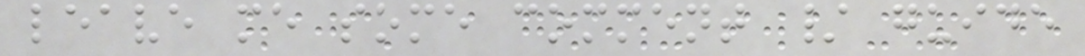leave me some comment / guide
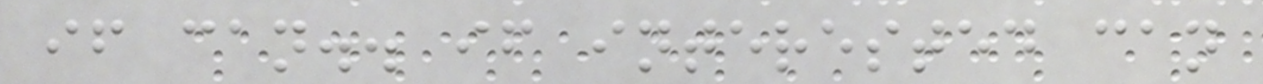if can.. if interested can
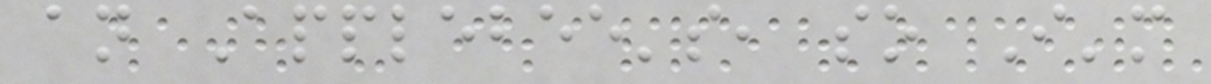an Applebee's, so I'm
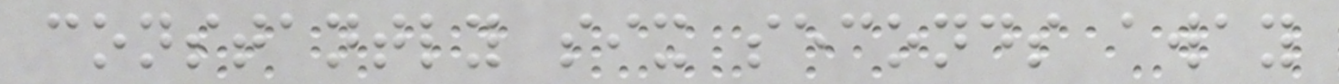constantly six seconds away
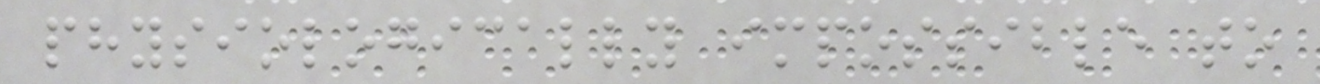physiologically impossible to
